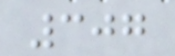307
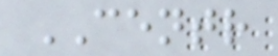CENTR
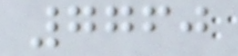7760
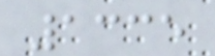1335
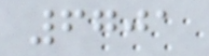6701
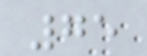75
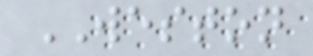WESTON
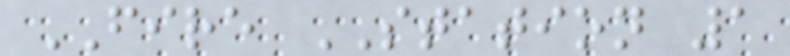FIRE STATION 1
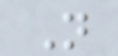N
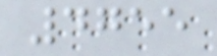4755
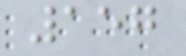157
